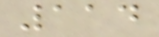114
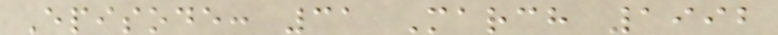Episode: 31 March 1992
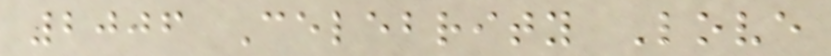2006 Celebrity Love
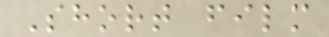Short film
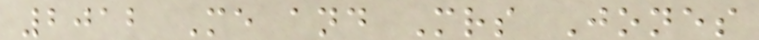2012 Me and Mrs Jones
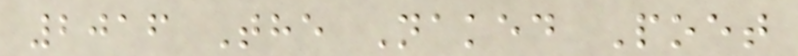2016 The Naked Poet
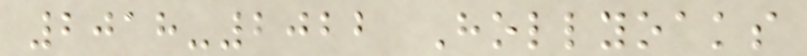2018-2022 Hollyoaks
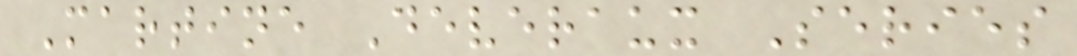Martine Deveraux Series
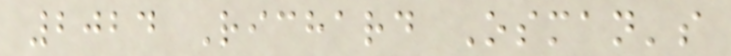2024 Richard Osman's
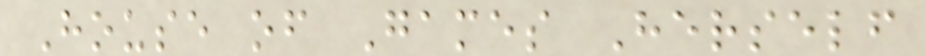House of Games Herself
